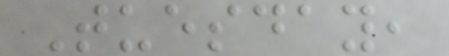Tuesday,
